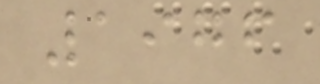1976
